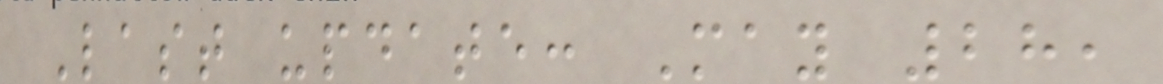Last update: May 28,
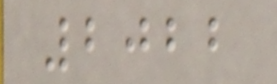2022
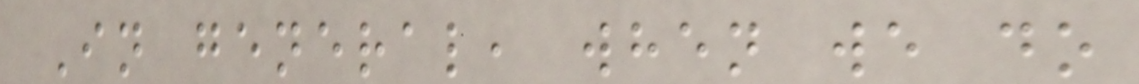In general, when we do
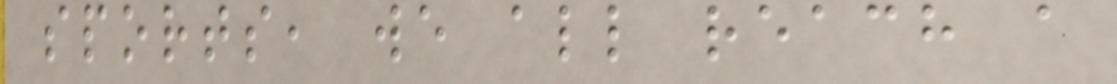sports, we all reach a
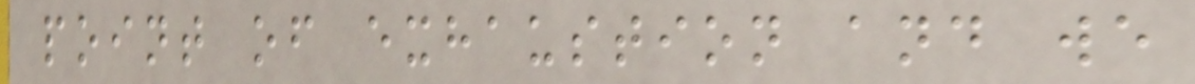point of exhaustion and we
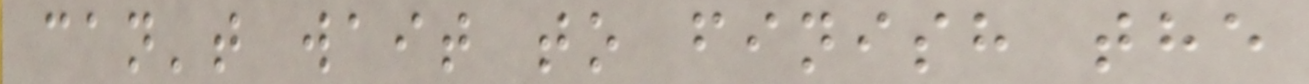can't wait to finish the
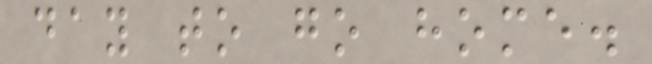day to go home.
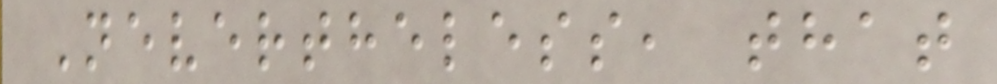Nevertheless, that
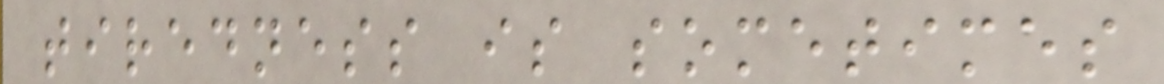tiredness is sometimes
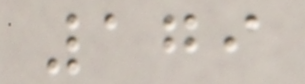179
